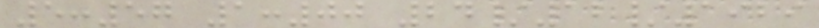5:57 1:00 24/12/1929
